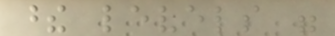these levels were
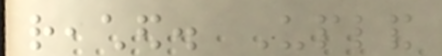reached. Upland
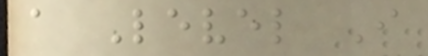a Level I
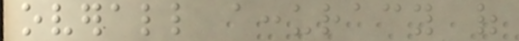overall accuracy of
